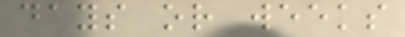days or weeks
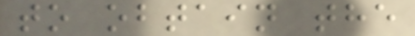to obtain the
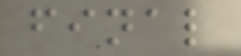final
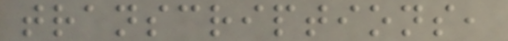transcriptions,
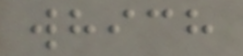which
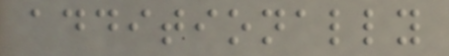additionally
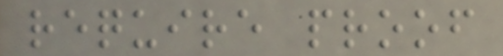require proof
